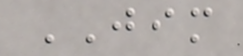JIM
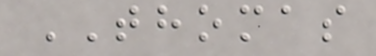THOMAS
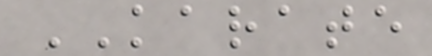KARATE
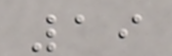19
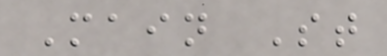Main St
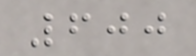600
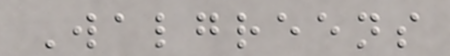Walgreens
